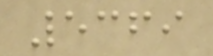5369
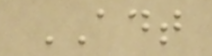ADT
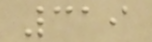319
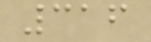316
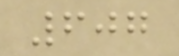607
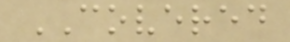COVERED
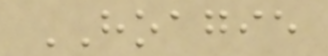HOAGIE
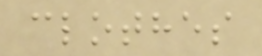clothes
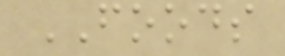FOODS
